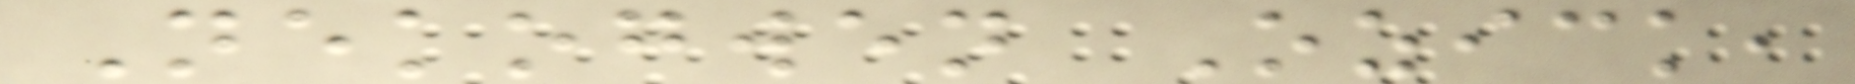Nekogwen Ozick,
